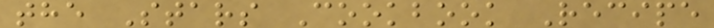the Stars Cookbook Recipe
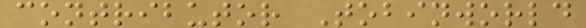contributor Tobinworld
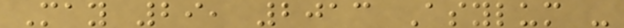May 29, 2013 Asylum -
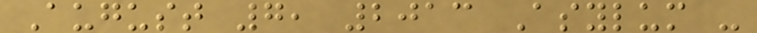August 7, 2013 Asylum -
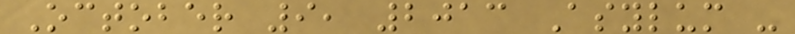October 9, 2013 Asylum -
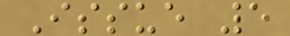Issue 5
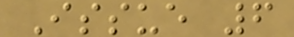Issue 6
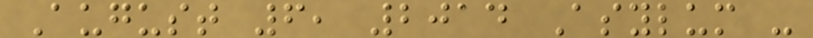August 6, 2014 Asylum -
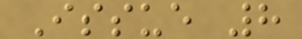Issue 8
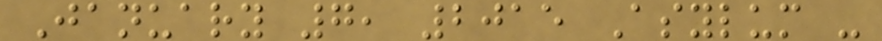January 7, 2015 Asylum -
